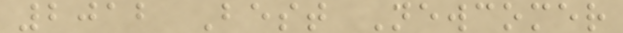2012 Best Newcomer
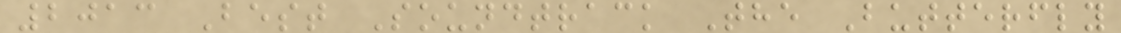2013 Best Soundtrack The Butterfly
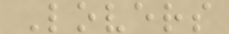Lovers
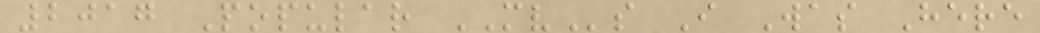2017 Popular MVs I Was Here
